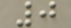0
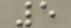5
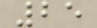25
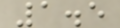1.5
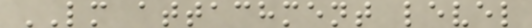LM attachment level
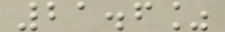21.6%
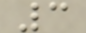3
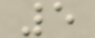5
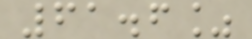61.6%
